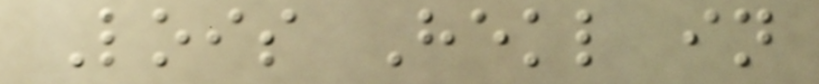Lois Hekl in
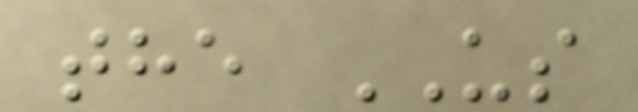the US
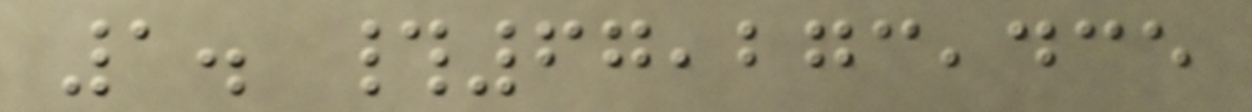1. #67,273,435
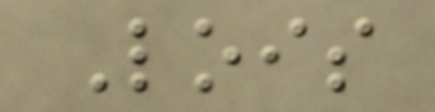Lois
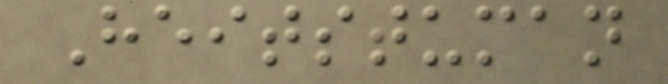Heitstuman
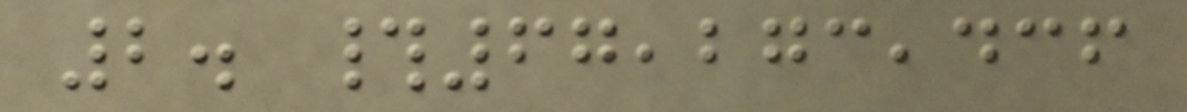2. #67,273,436
